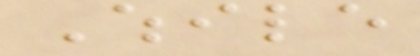While
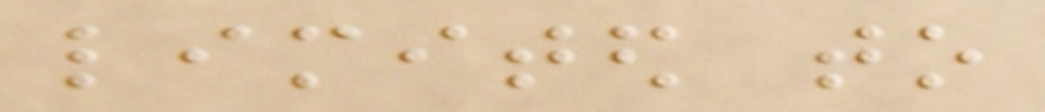limited to
